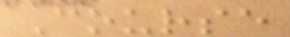Course
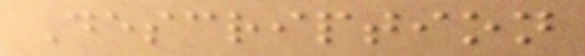Description
